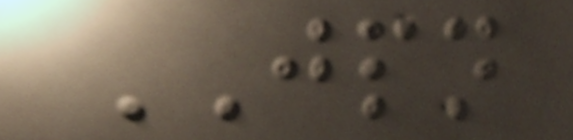JPN
